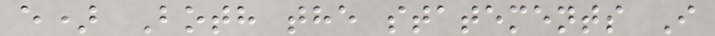e) Both the statements I
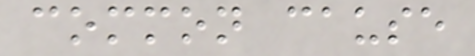common cause
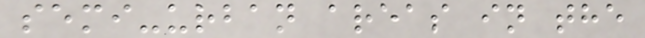semi-urban areas in the
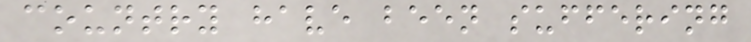country have been suffering
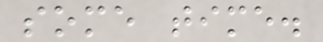some time.
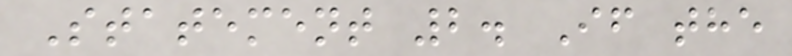Statement 2. If the
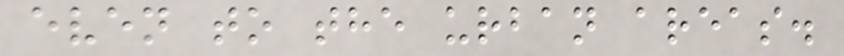even to the urban areas.
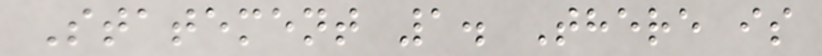Statement 1. There is
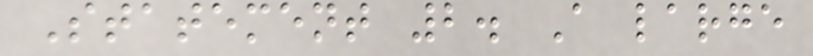Statement 2. A large
